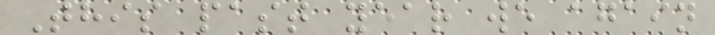This past year we again
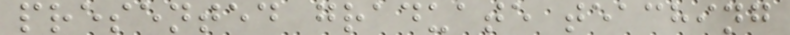presented graduate teaching
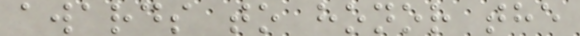awards to honor the
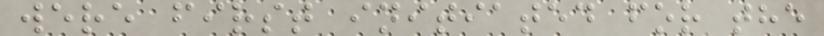were first initiated for the
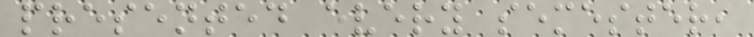presented every semester,
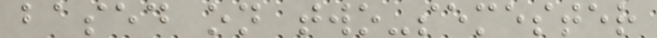based on two-semester
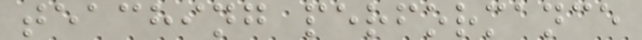teaching performance
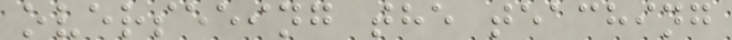overseeing the teaching
